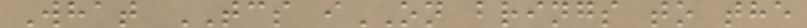What TCS iON brings to the
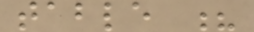table ?
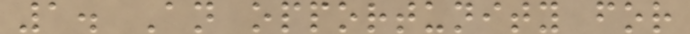1. An opportunity for
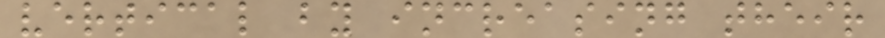vertical by increasing their
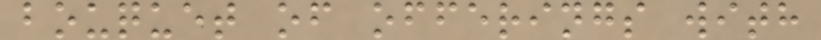bouquet of offerings with
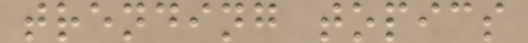trending topics
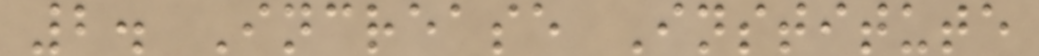2. Increase Institute
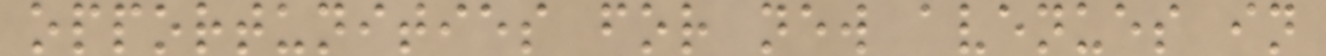opportunities for new avenues in
